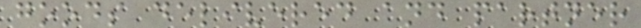goods delivered and partner
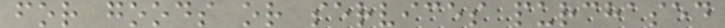for goods or services purchased
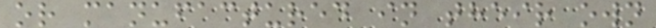or manufactured in their own
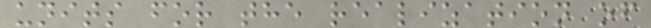units for the realization of
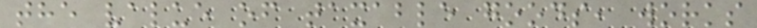the value of taxable goods, works
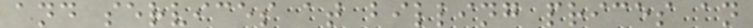and services at billing prices an
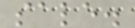sale.
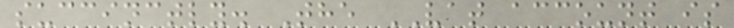succinctly. The VAT account is
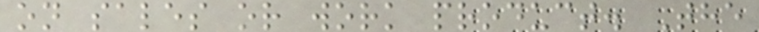on sales or work product. The
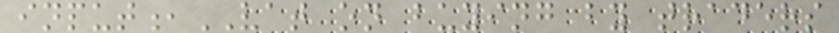input,VAT on buying by traders
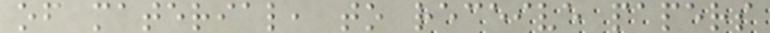of material, to receive papers
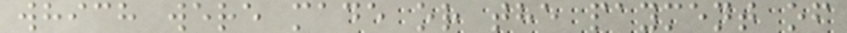which were made or the payment of
